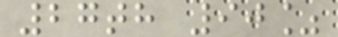27th 90%
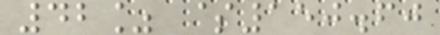42% $150.60
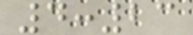4:23
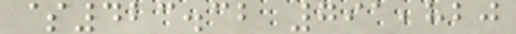$423.32 791,820
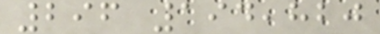296 194,820
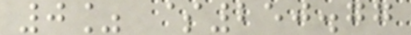0% $250.77
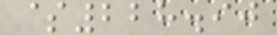$228.90
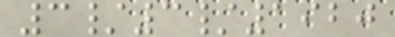3/3/1920
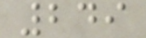249
